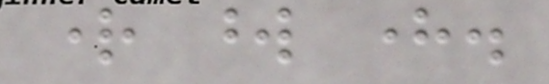right word here.
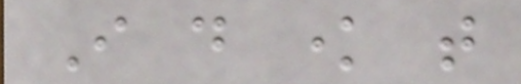I do know that
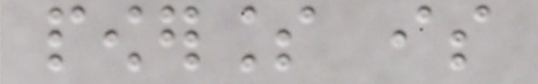powerless is
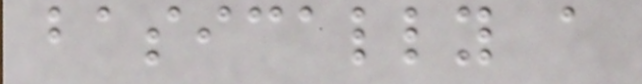basically a
